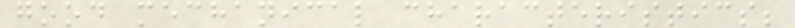good mechanical characteristics;
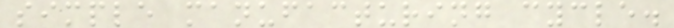simple manufacturing cycle.
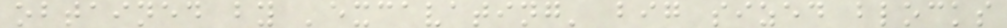obtained by 'excavating' big sized blocks
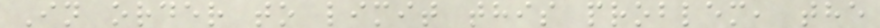In order to limit this problem, the
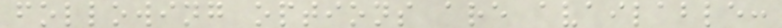following options are available:
